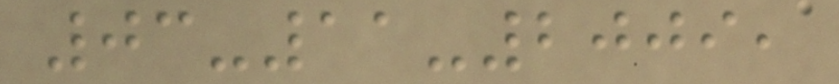03-11-2009,
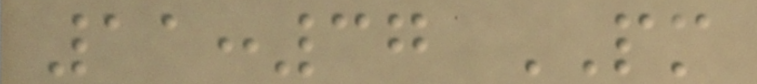11:37 PM
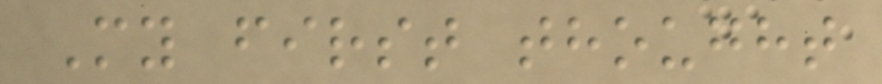My first thought
